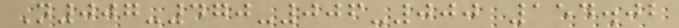N007-470-006-000 154.02
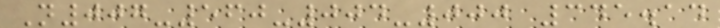N007-560-004-000 345.14
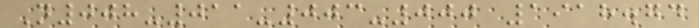N008-011-003-000 1918.74
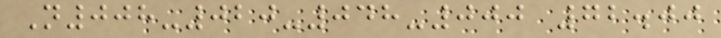N008-020-048-000 72.00
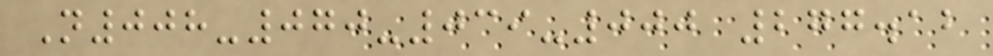N008-070-039-000 277.12
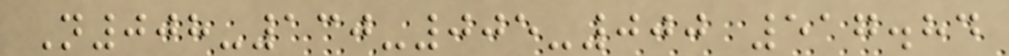N008-130-005-000 517.84
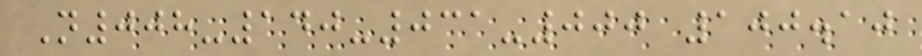N008-140-031-000 100.10
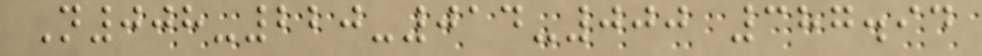N008-220-014-000 387.94
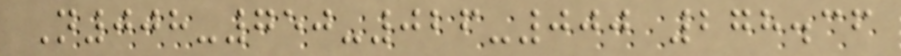N008-750-026-000 278.36
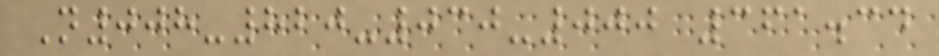N008-820-030-000 361.34
